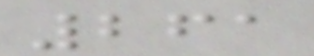261
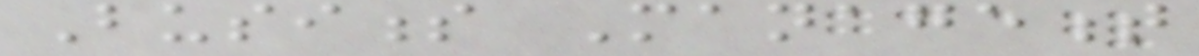Business Management
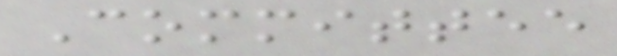Committee
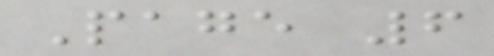Page 6
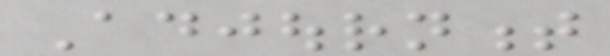Adjournment
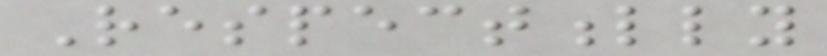Respectfully
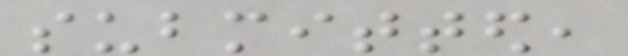submitted,
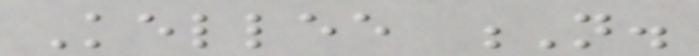Kellee N.
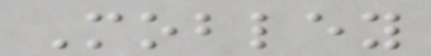Mobley
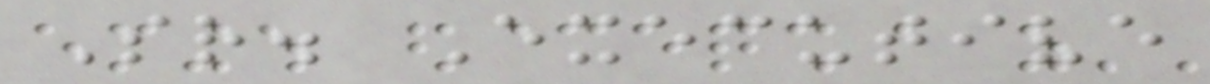Sr. Executive
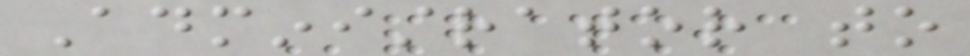Administrator to
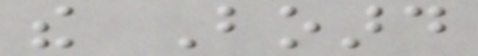the Board
